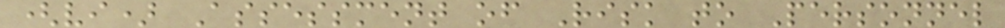(vi) Assessment of Risk to Personnel
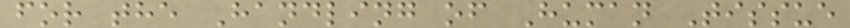for the Handling of Human Tissue
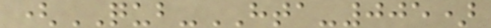(QUB-HTA-005)
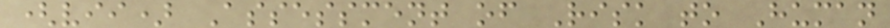(vii) Assessment of Risk to Human
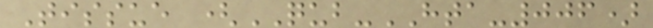Tissue (QUB-HTA-006)
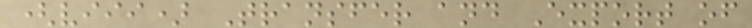(viii) Transfer and Export of
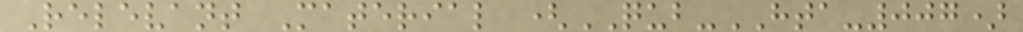Relevant Material (QUB-HTA-007)
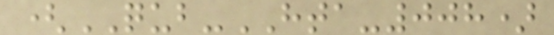(QUB-HTA-008)
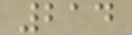214
